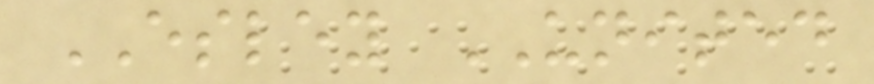ESLEY UNITED
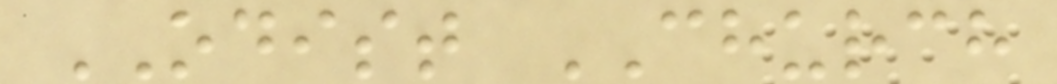ODIST CHURCH
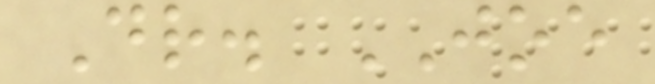Dr. JOE
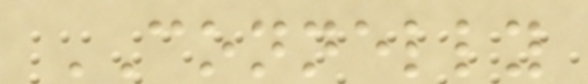CONNELLY
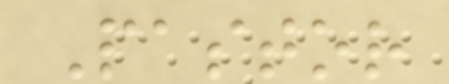Pastor
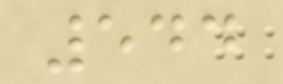544
